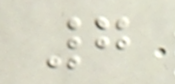7
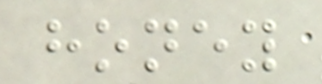honey
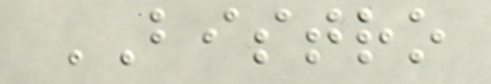BISTRO
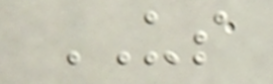US
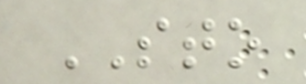STO
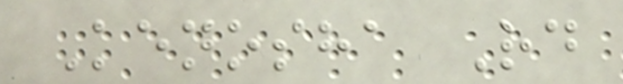Kenosha Rd
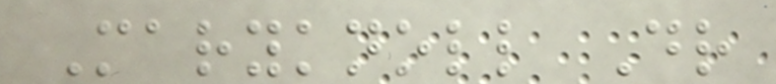Maryknoll Dr
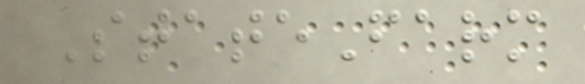StateFarm
